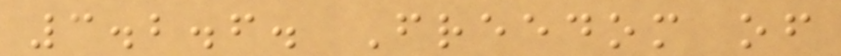3.2.6. Freedom of
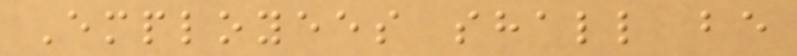Employees shall be
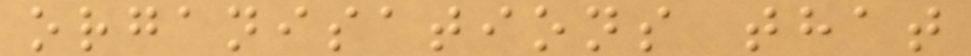organisations that
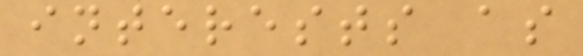interests as
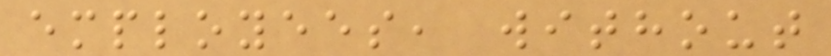employees, without
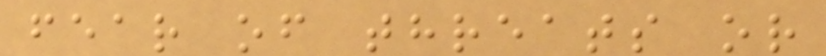fear of threats or
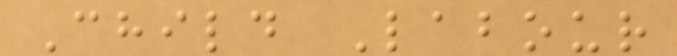Child Labour
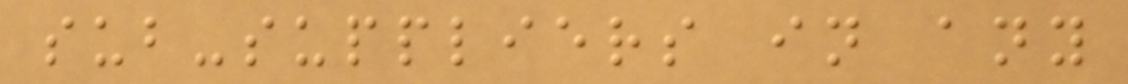sub-suppliers in any
